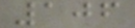106
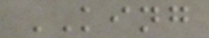KING
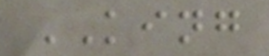KING
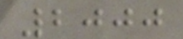2000
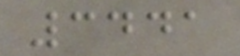3441
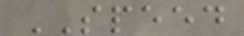SPEED
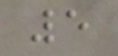5
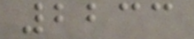2233
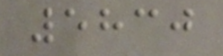5830
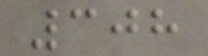308
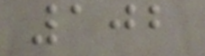102
